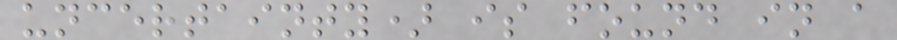uncertainty) is found in a
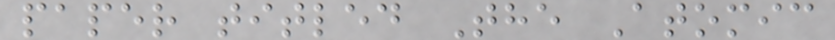paper titled The Atomic
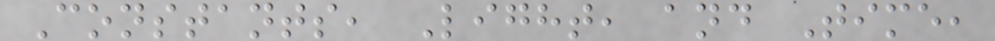Constants, Light, and Time,
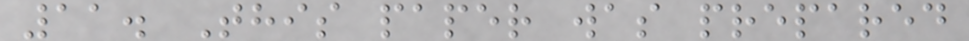11. This paper was prepared
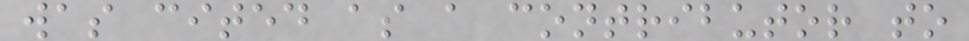was cited as a contributor to
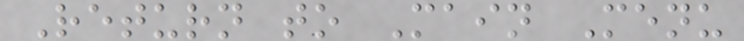Return to Main Menu
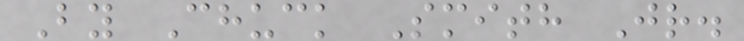By Chuck Smith Jr.
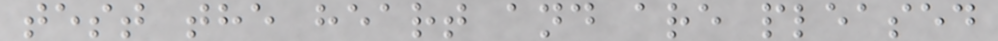test the heart and are pleased
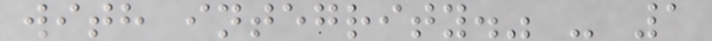with integrity." - 1
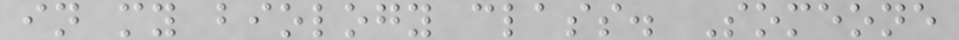in my biology class. Someone
